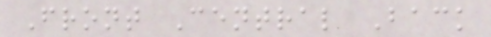Front Central Back
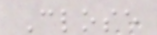Close
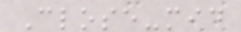Close-mid
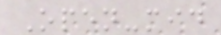Open-mid
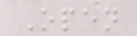Open
